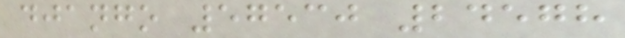django 57530 24578
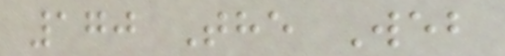170 The Web
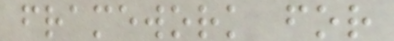framework for
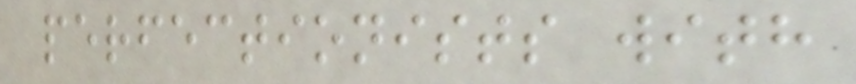perfectionists with
